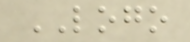LOGO
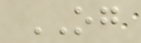OG
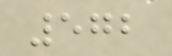572
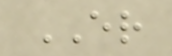ER
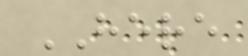HERE
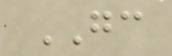GC
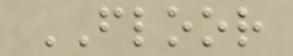FLOOR
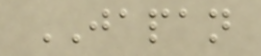JAPAN
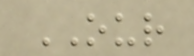OUR
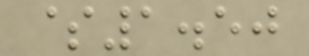$1.50
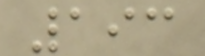193
